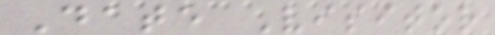Date Visitor
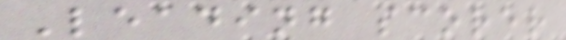Leading scorer
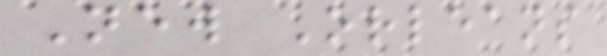New Orleans
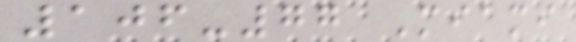106-77 Miami
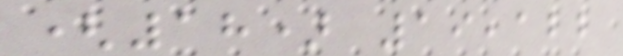(18) 19,122
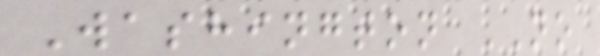Washington NO
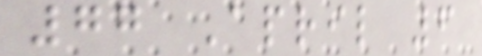77 April 6
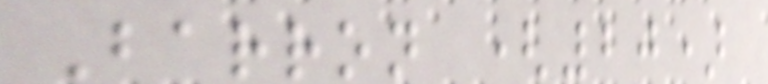Barron (20)
